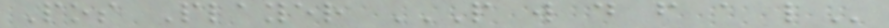Pos Player P W D F A L
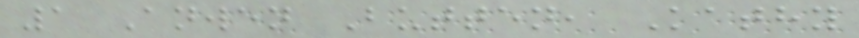1 Anwen Butten, Kathy
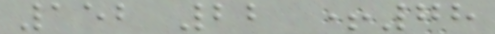152 22 +78
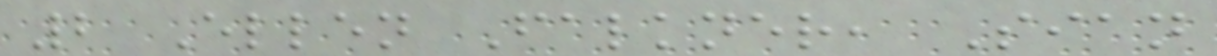2 Ellen Falkner, Sian
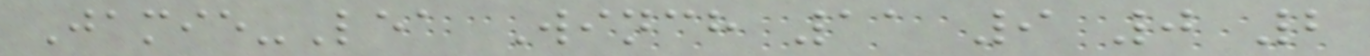Jamie-Lea Winch 11 9 0 2
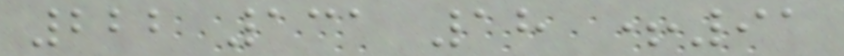222 131 18 +91
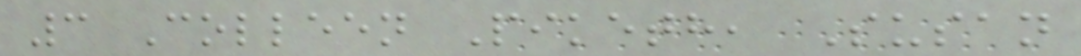3 Colleen Piketh, Susan
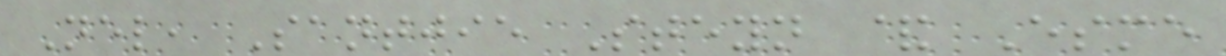Nel, Santjie Steyn & Esme
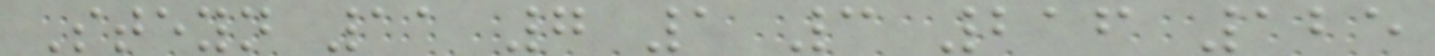Steyn 11 7 1 3 216 125
